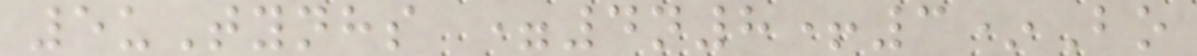5uTynhs =4n8+3*Bo
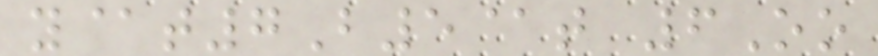y@t7B5@t 6Oo
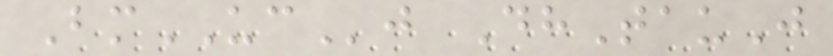BmUCj DhTauJ
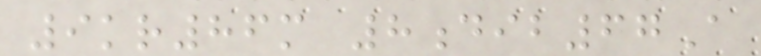9kr86m 8dib67A
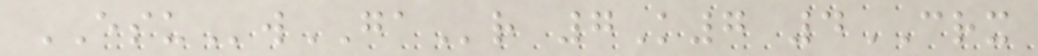ESUwGAr 7K7 4CRX
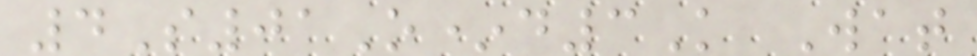4S01O*d3K Wat
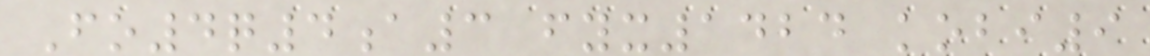Fo4q4a3 fyx1424 kobi9
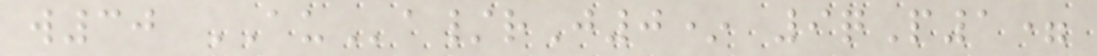w30 AUa/rJ0* 9qP1=
